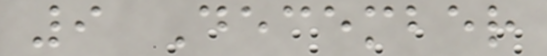9 December
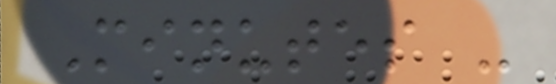Minutes -
